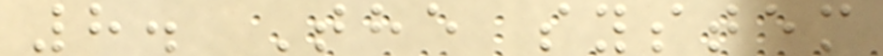8. The system
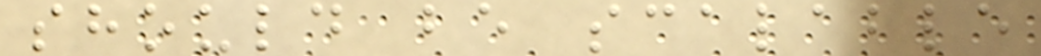should be scalable
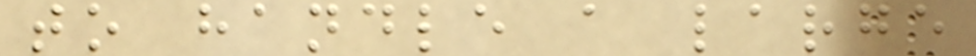to handle a large
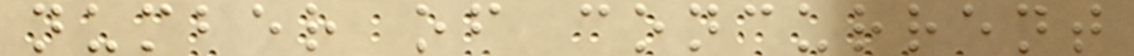number of concurrent
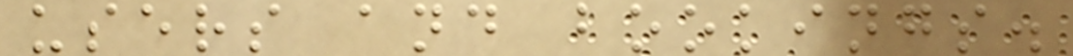users and bookings.
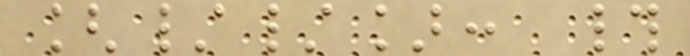[//]: #
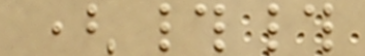(##
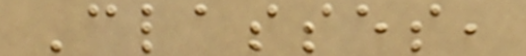Classes,
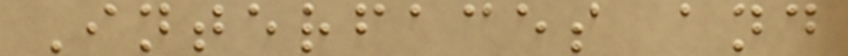Interfaces and
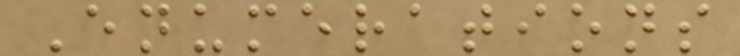Enumerations
